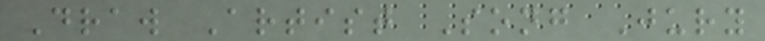Draw Artist Song Jury
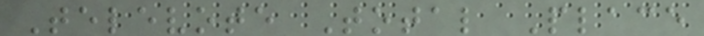Televote Total Place
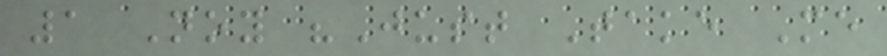1 Noy "Just Take Me
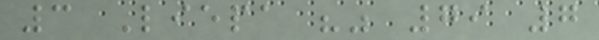3 Liepa "" 79 7
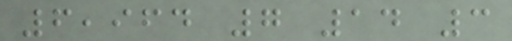6,964 7 14 3
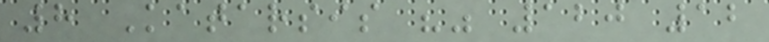8 Katarsis "" 120 12
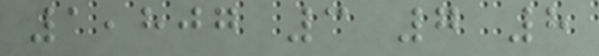1,807 3 7 8
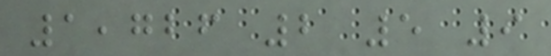1,726 2 5 9
